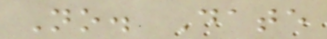No. Date
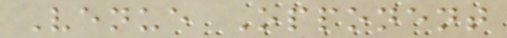Venue Opponent
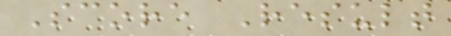Score Result
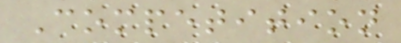Competition
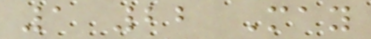1 22 May
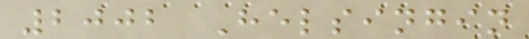2002 Helsingin
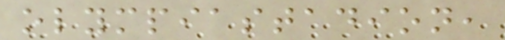olympiastadion,
